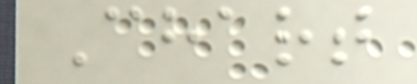Chart
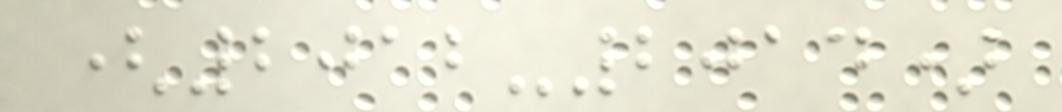(2012-2014)
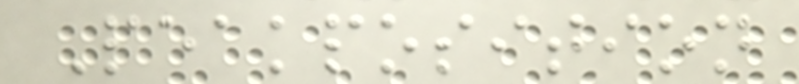Peakposition
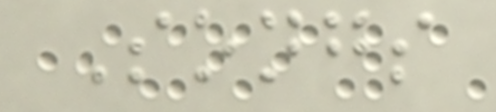Songs
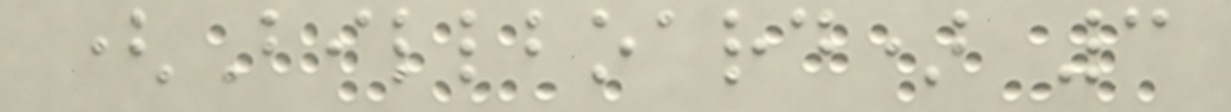(Billboard) 3
